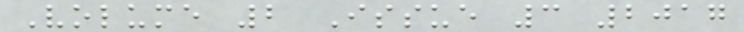Volume 2 Issue 3 2017
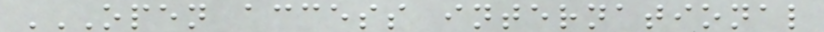OPEN ACCESS INTERNATIONAL
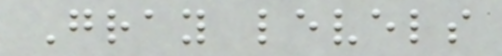Gray levels
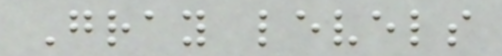Gray levels
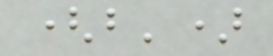(b')
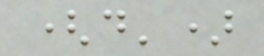(d')
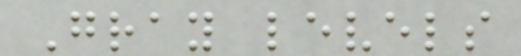Gray levels
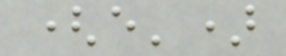(e')
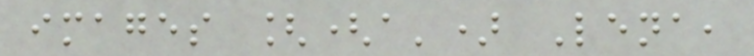images [(a') Lena,
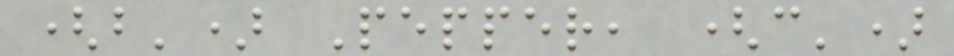(b') Pepper, (c')
